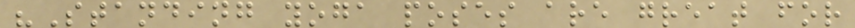"Standing yoga poses are great for
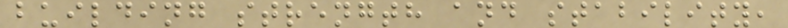building strength and stability,
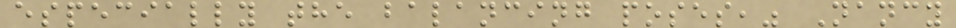especially the balancing poses," Nancy
